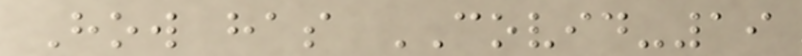How has COVID-19
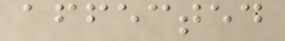affected
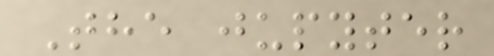The jupyter
